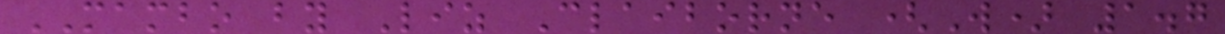MAMBO by Liz Claiborne (W) 1.7
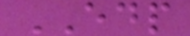EDP
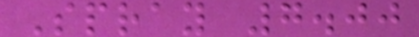Spray 7.00
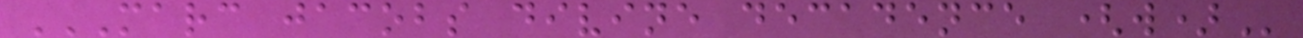MARC JACOBS DIVINE DECADENCE (W)
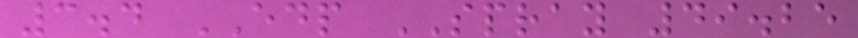3.4 EDP SPRAY 49.25
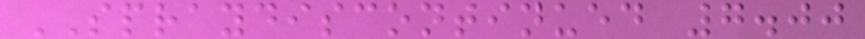SPRAYDISCONTINUED 7.00
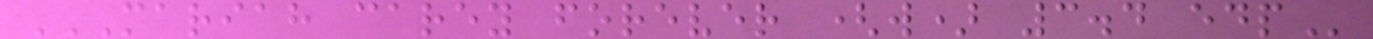MARIAH CAREY FOREVER (W) 3.4 EDP
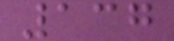137
